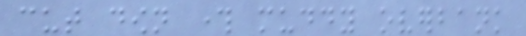cut down through muddy overbank
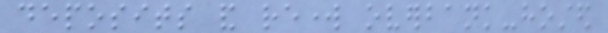deposits and rework overbank-hosted
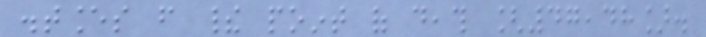distances from their point of death [47,48].
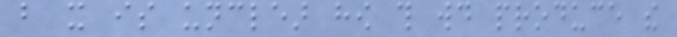but it is unclear how this would produce the
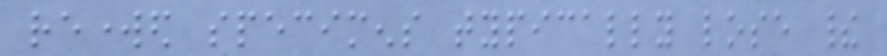reworked specimens typically lose their
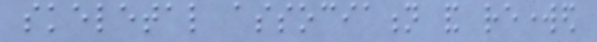skeletal association and reworked
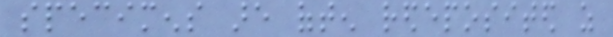specimens are often redeposited as
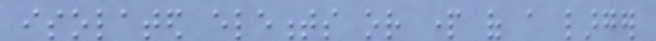isolated elements or part of a larger
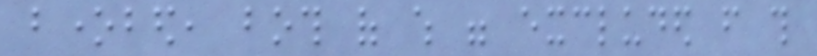bonebed, both of which were excluded from this
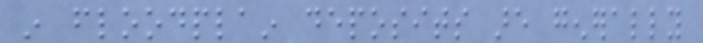in floodplain deposits are generally
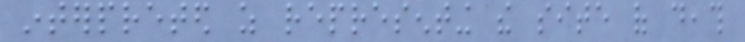interpreted as representing the site of death
